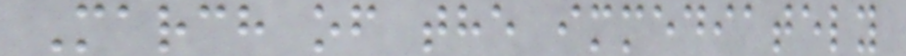March of the immediately
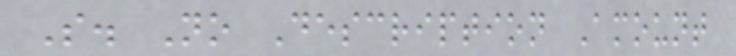S. No Description Amount
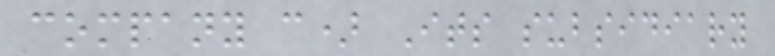company c) Its subsidiary
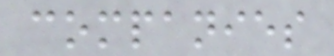companies
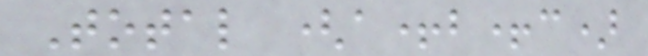Total (a+b+c)
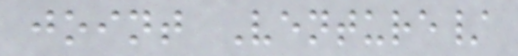joint Venture/
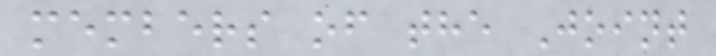members of the Joint
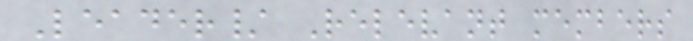Leader/ Relevant members
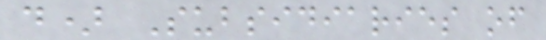d) Subsidiaries of
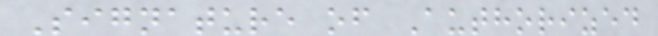Signature of Authorized
